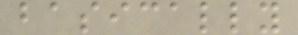basically
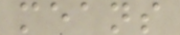means
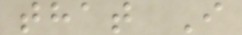that I
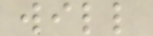will
